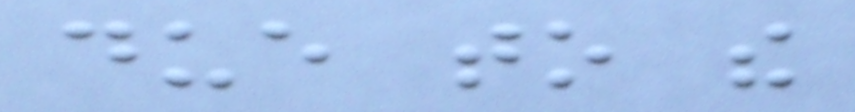due to the
